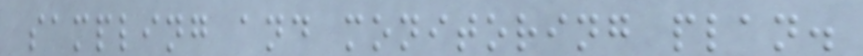sampling and monitoring plan.
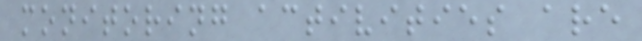monitoring activities are
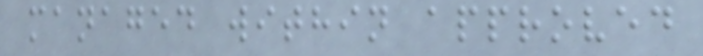managed within approved
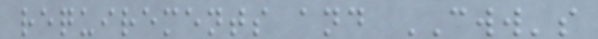requirements and CWW's
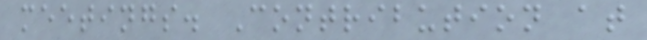meetings. Contribution at
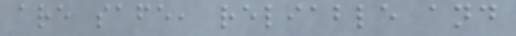are safe, reliable and
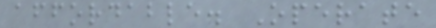affordable. Operate
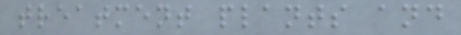treatment plants and
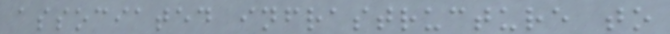associated infrastructure to
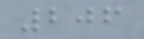206
